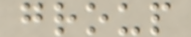group
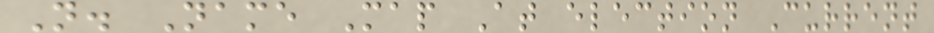N. Name Map At election Current
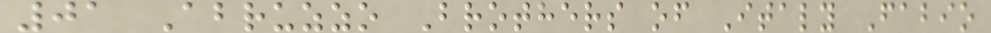01 Abruzzo Brothers of Italy Fabio
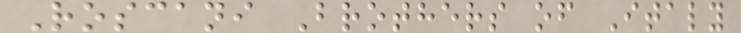Roscani Brothers of Italy
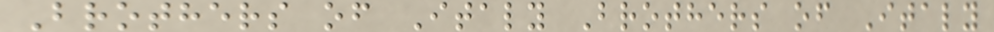Brothers of Italy Brothers of Italy
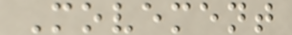Movement
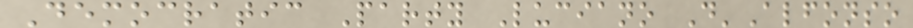Democratic Party Luciano D'Alfonso
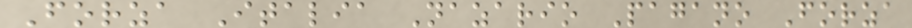Forza Italia Nazario Pagano Forza
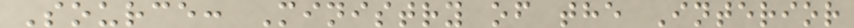Source: Ministry of the Interior
